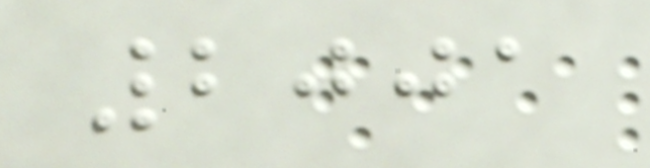2001
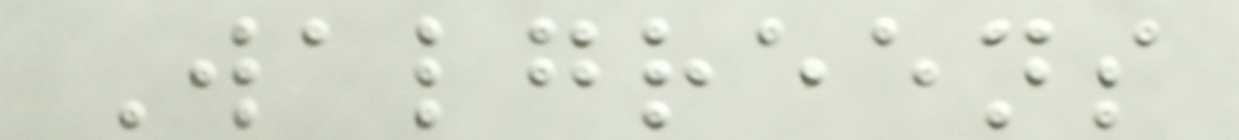Walgreens
